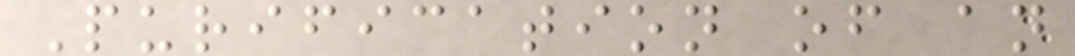Purification of an
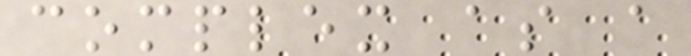complex as a
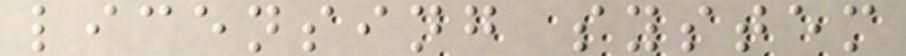licensing system
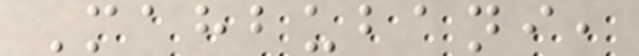Mahbubani,
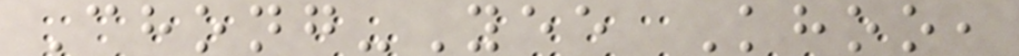Chong-Yee Khoo,
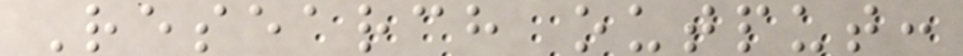Research output:
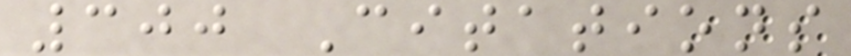300 Citations
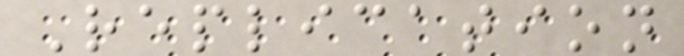Replication
